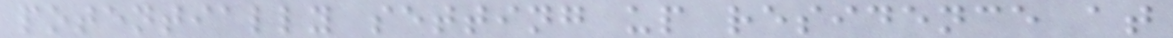potentially setting up residence at
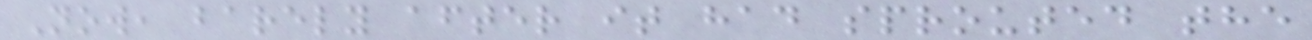Now, barely after it had sprouted the
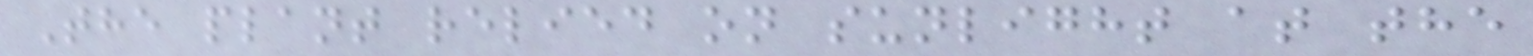The plant relied on sunlight at the
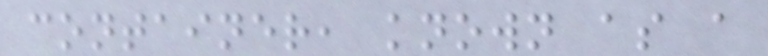container, known as a
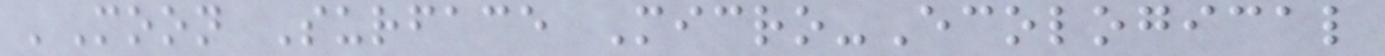'Moon Surface Micro-Ecological
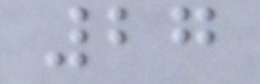27
